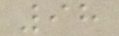98
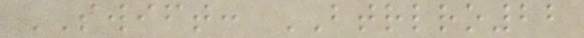SWIFT: BTRLRO22
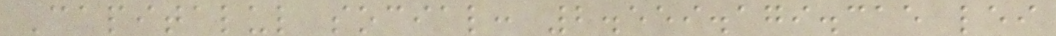Capitalul social: 2.559.179.315 lei
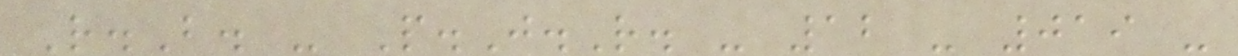R.B. - P.J.R. - 12 - 019 -
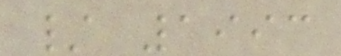/ 1993
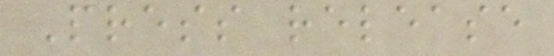Press release
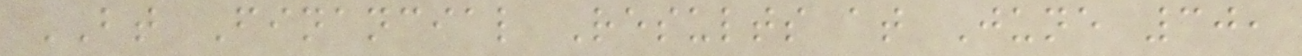BT Financial Results at June 30,
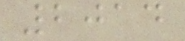2014
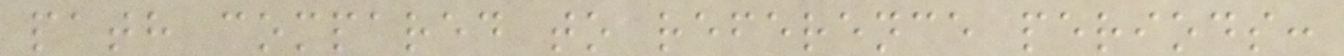path compared to reference periods:
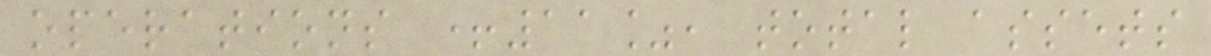operations +11%, total assets
